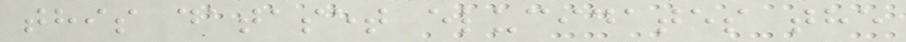this dataset elucidates the
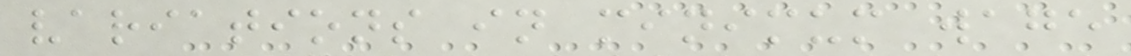variations in minimum wage
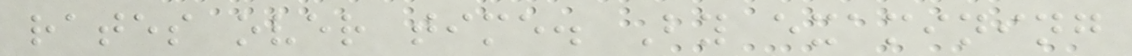rates over time. By examining
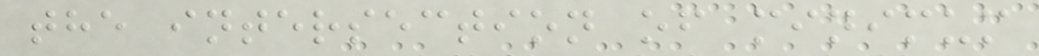the intersection of minimum
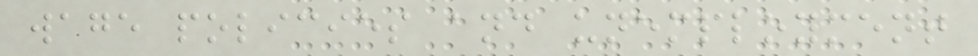wage policies and unemployment
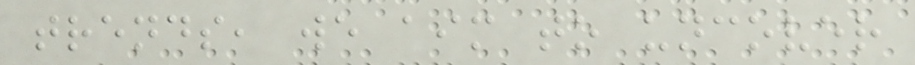trends, we aim to uncover
